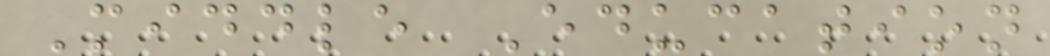Middle Education
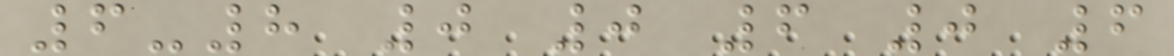6-8 0 0 6 0 6
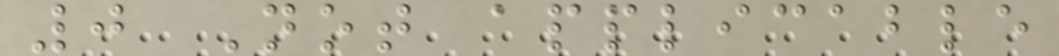0 Not applicable
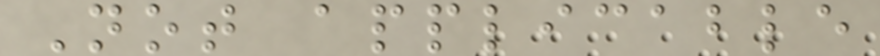Not applicable
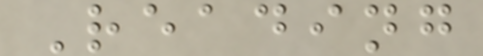Reading
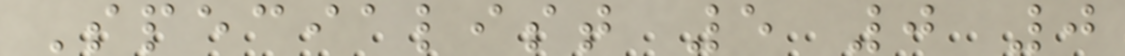Specialist 5 0 0
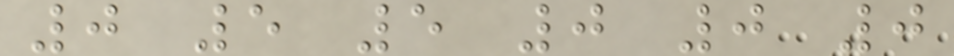0 5 5 0 0 0
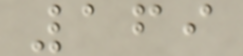169
